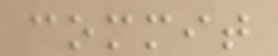commit
